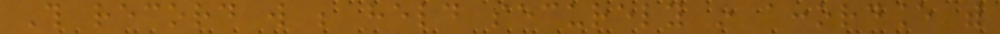This record will be held securely in accordance with
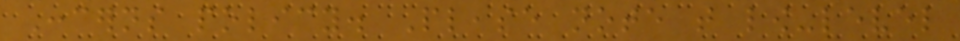Concerns policy. Please note that low-level
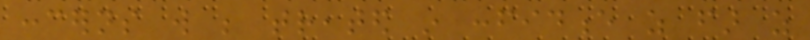concerns will be treated in confidence as far as
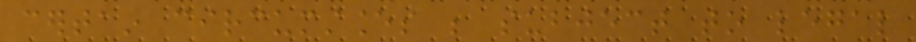certain circumstances be subject to legal
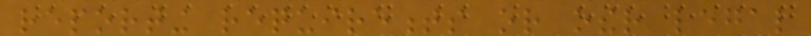reporting requirements or other legal
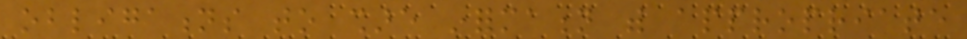obligations to share information with appropriate
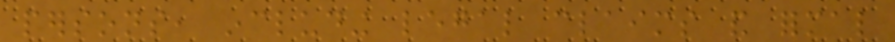persons, including legal claims and formal
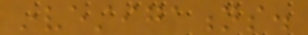investigations.
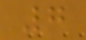7
